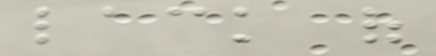lack of
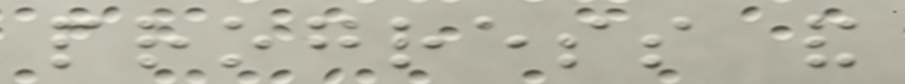progress and
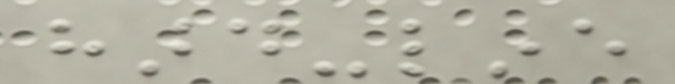hard-line
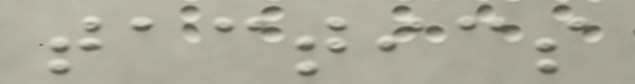tactics
